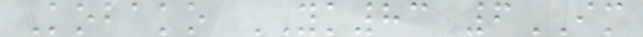Kobako YK83 6IM
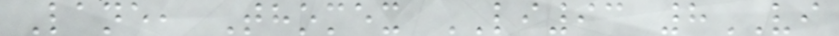Lane, Thomex LI93 8VI
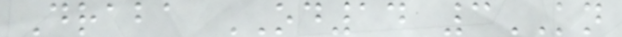Draba OD14 3KN
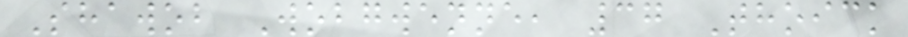Shawob Wobgwenne, 37 Thoick
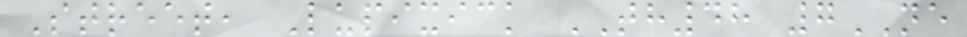Street, Lupixick TH48 7NE
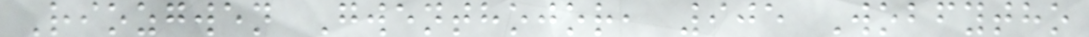Riozgwen Gwenthojor, 905 Wobfytho
